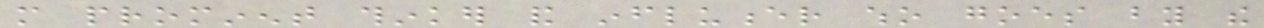more prominent thinker and influencer who goes by the
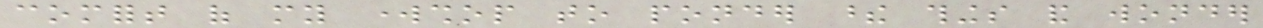comfort of my workshop to ponder these things and wonder
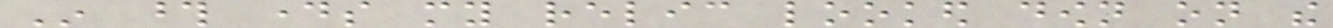In those days my relic looked down on the
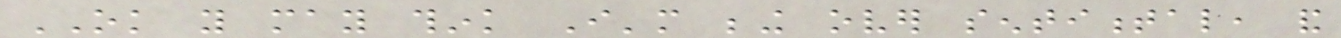OK you may think I'm being over sentimental, and
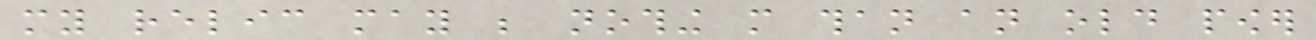my relic may be nothing more than an old power
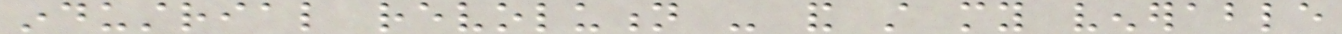industrial revolution - and still my venerable
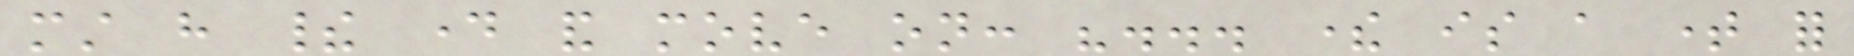must have their day and move on: "... there is a time for
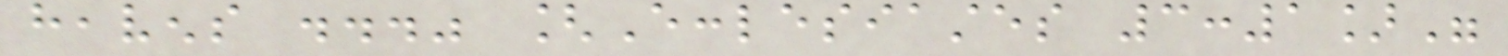heavens ..." [Ecclesiastes 3:1]"
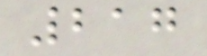217
